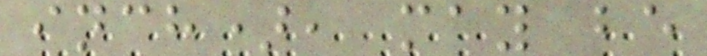inch), may be
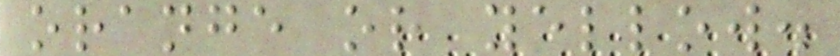orange or yellow.
